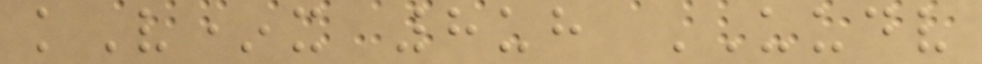kV*x 8uh UUDV
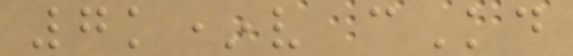7k*v cKd
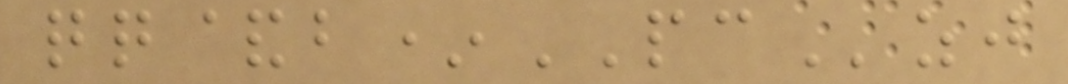qq&b*PCzj
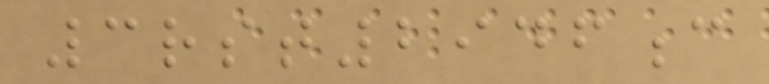3rst2946c
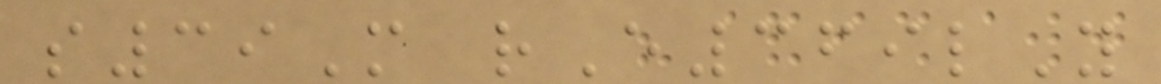s39M rE369lY
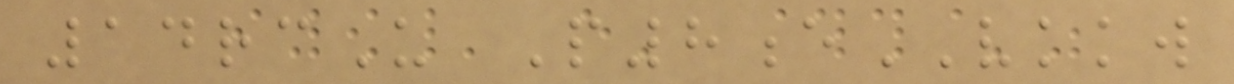14rcU P8eVKKW
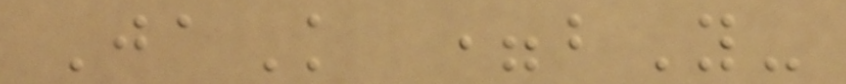JaK =bY-
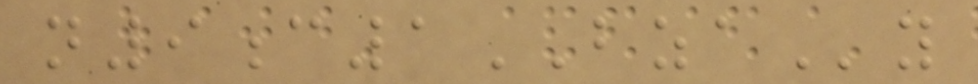n9c1BZAy
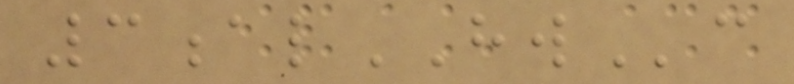3alHWc
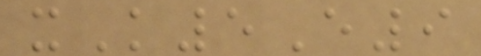xK5E9
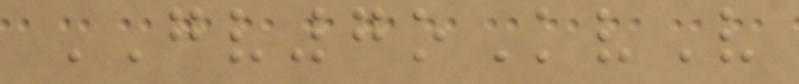GV7oKvV
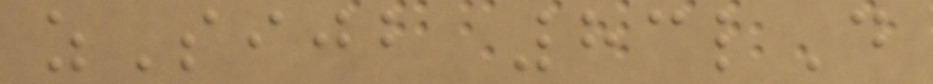zSijb 83lD
